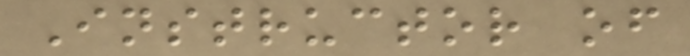Instructor of
